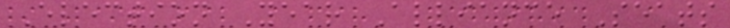Election Year Alliance Seats
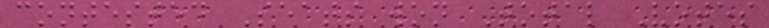contested Seats won Total Votes
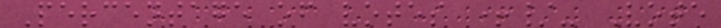Percentage of votes +/- Vote
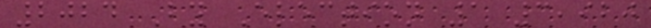2024 By Election 1 3,920
